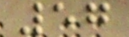57
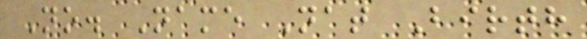No. Name Nat Birth
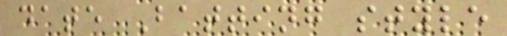date Batting style
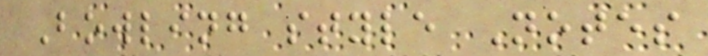Bowling style Notes
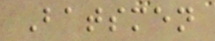Batsmen
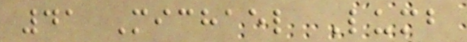41 Michael Lumb
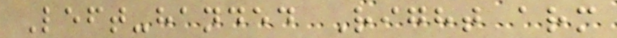Left-handed Right arm
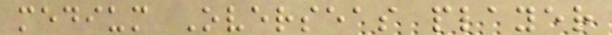medium Overseas player
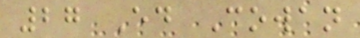27 Ed Cowan
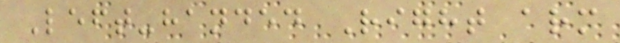Left-handed Right arm
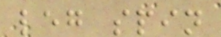leg spin
